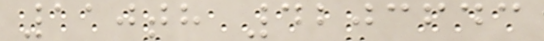110th 4203643
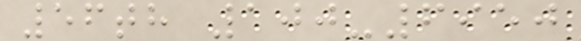56th 100-6950
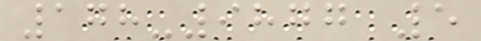178-9877 5
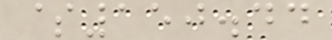$150.44
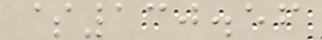$130.56
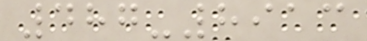487-8913
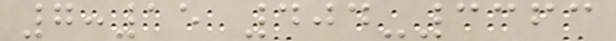7:15 404-3363
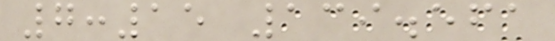7:15 139.561
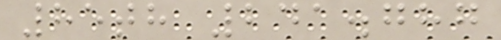85th 241.787
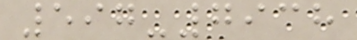597-7938
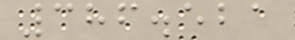386.521
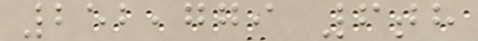252,779 6th
